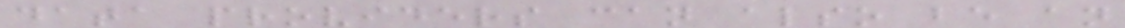data providers can also be an
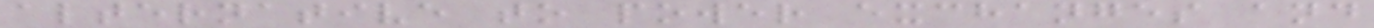alternative to power exchanges and
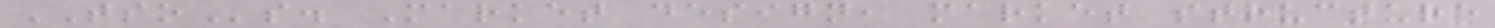TSOs. Market design, market structure
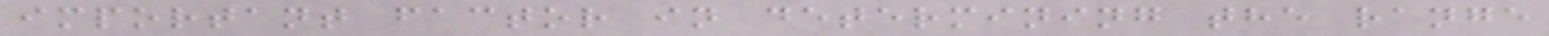important factor in determining the range
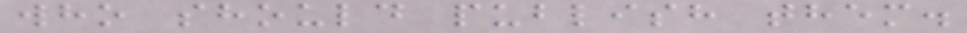who should publish them.
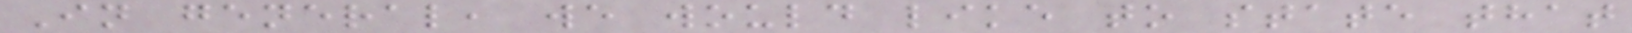In general, we would like to state that
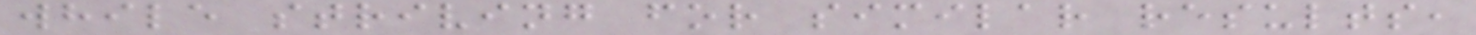while striving for similar results,
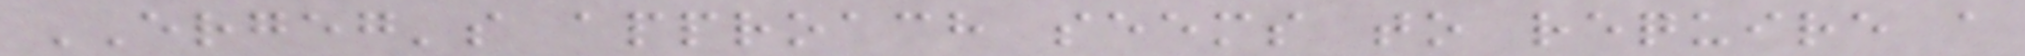ERGEG's approach seems to require a
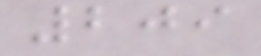209
